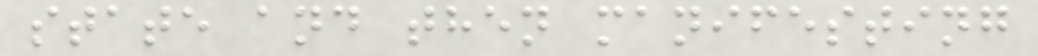state and then manifesting
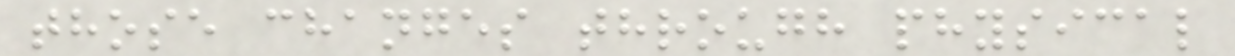those changes through physical
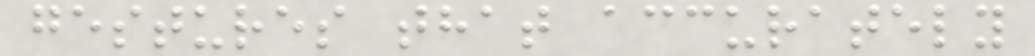gestures that accurately
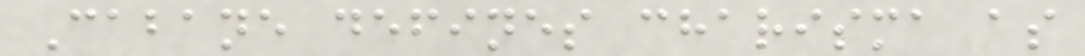Cabane defines charisma as
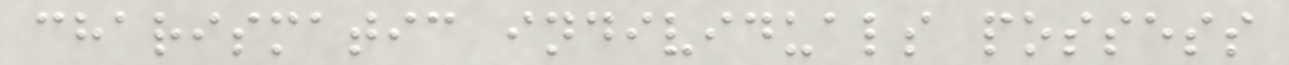charismatic individuals possess
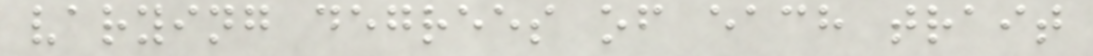varying degrees of each trait
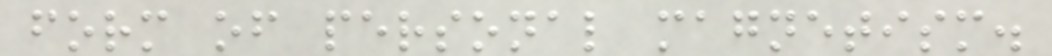form of personal magnetism.
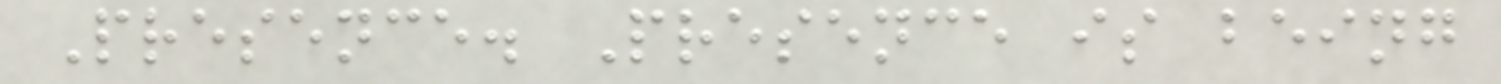Presence. Presence is being
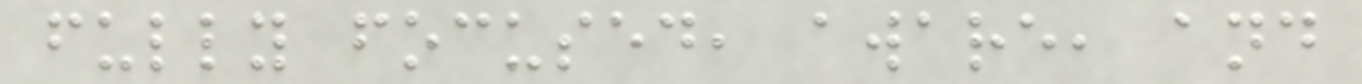fully focused, aware, and
